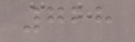728
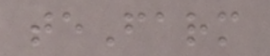teFarm
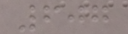607
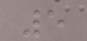5
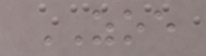ZOE
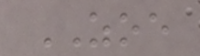ZOE
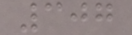307
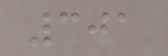301
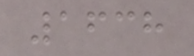1638
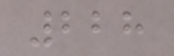228
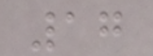17
